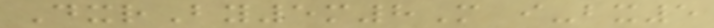DxrBy5m8M i-bx5
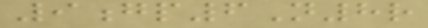9gp6N8r
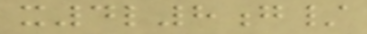x4l8g/
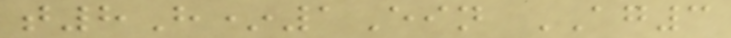t8H*1Ein AG3
